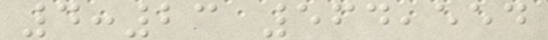4:23 564,554
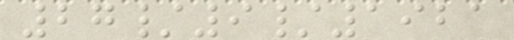27/9/1921
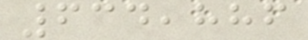634,886
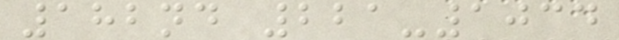182nd 221-1034
